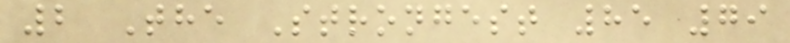2 The Strongest 85 79
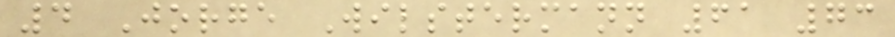4 Jorge Wilstermann 61 73
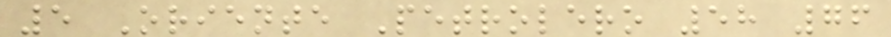5 Oriente Petrolero 58 76
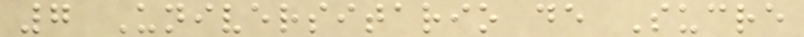7 Universitario de Sucre
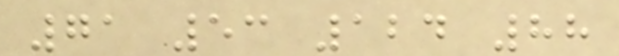71 53 124 88
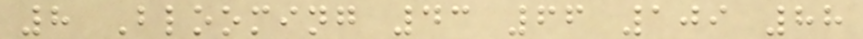8 Blooming 43 66 109 88
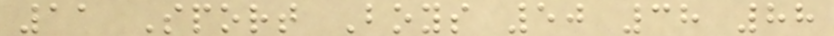11 Sport Boys 50 38 88
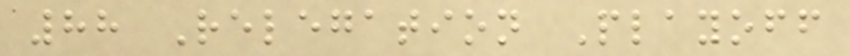88 Relegation Playoff
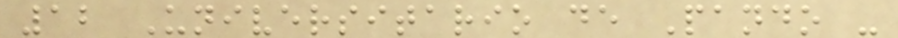12 Universitario de Pando -
